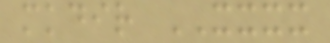mkdir XXXX
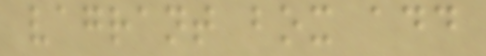vagrant box add
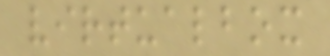virtualbox
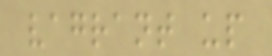vagrant up
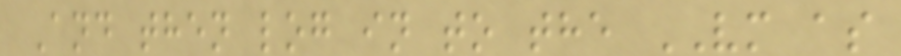And then log in to the VM as
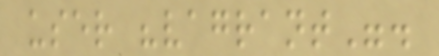user "vagrant".
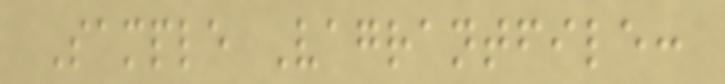Sample Vagrantfile:
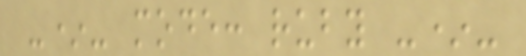-*- mode: ruby -*-
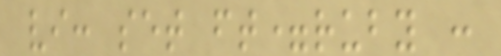vi: set ft=ruby :
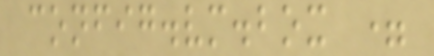config.vm.box =
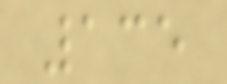135
